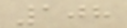108
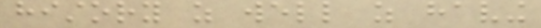history as well as having
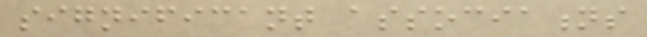significant associations
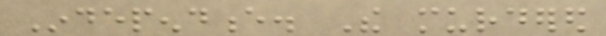Independence. The murdered
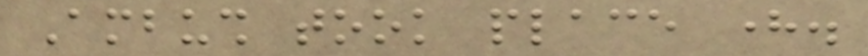Ambush took place here.
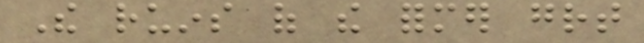The ruins of the former great
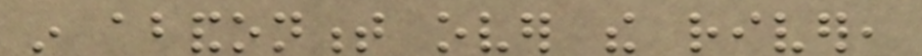in abandonment over the river,
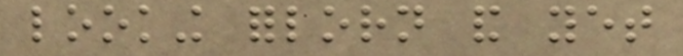looking forlorn and yet
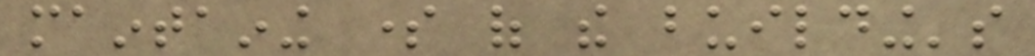maintaining some of the building's
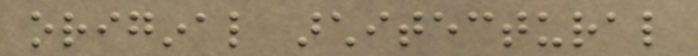original architectural
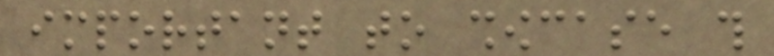important to showcase this
